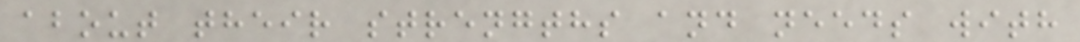about their strengths and needs with
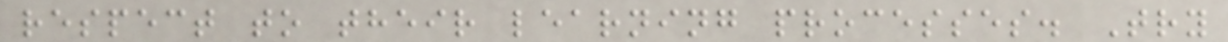respect to their learning processes. Try
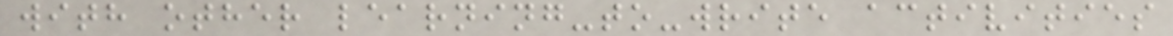with other learning-to-write activities
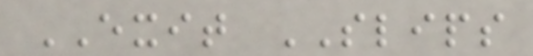EXIT SLIPS
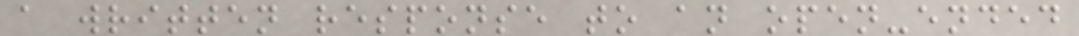a written response to an open-ended
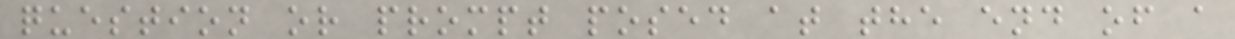question or prompt posed at the end of a
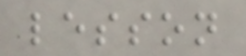lesson
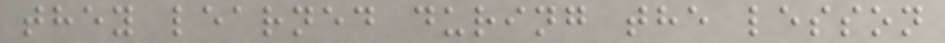they learned during the lesson
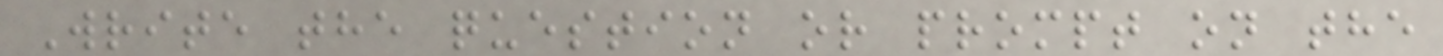Write the question or prompt on the
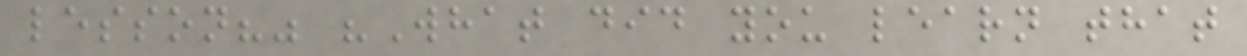lesson?" "What did you learn that
